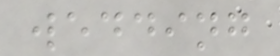wedding
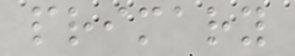primary
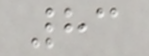83
